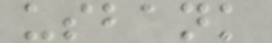usbank
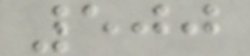500
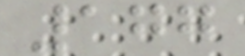177
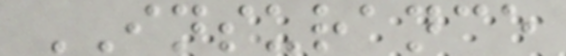INSURANCE
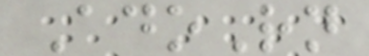AdoRn
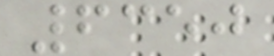6350
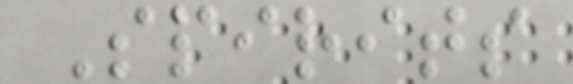Spirits
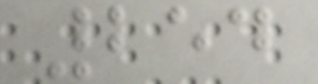254
